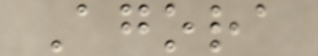Agora
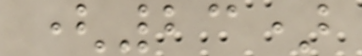(23)
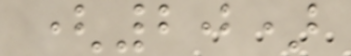(20)
